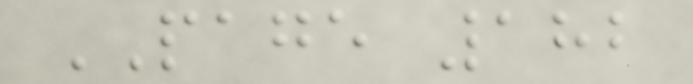PAGE 182
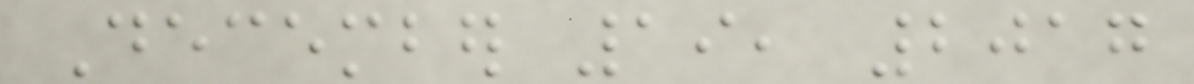December 19, 2017
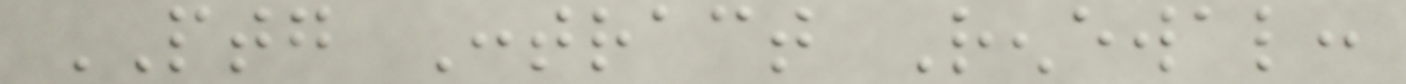PTG Contract Renewal:
